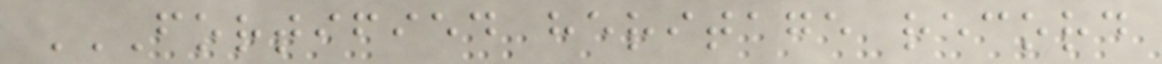FORTIFIED HERITAGE RECORD
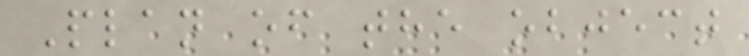Plan of the object
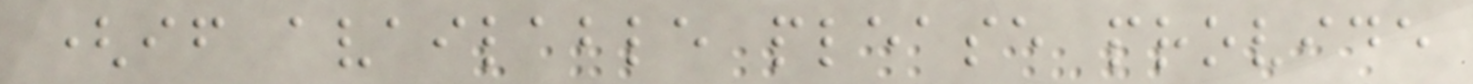(if available please provide
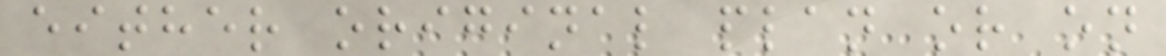either original plan or on
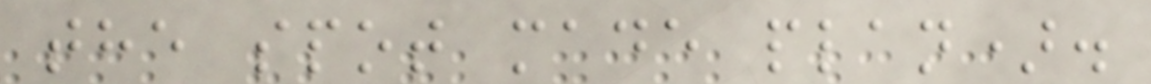the spot made plan).
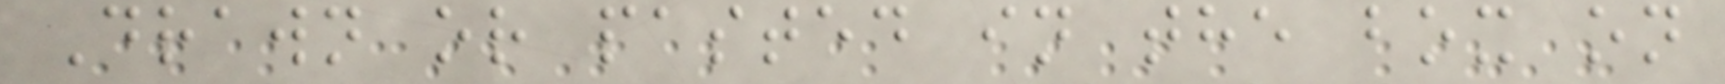Drawn or pasted in the box on
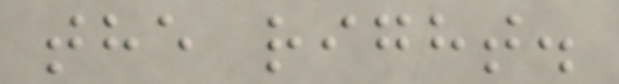the right.
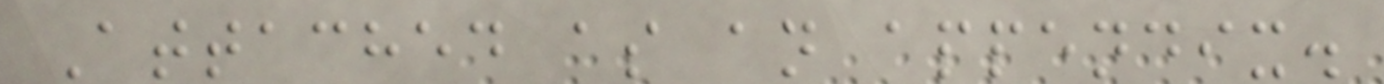Attached as an appendix.
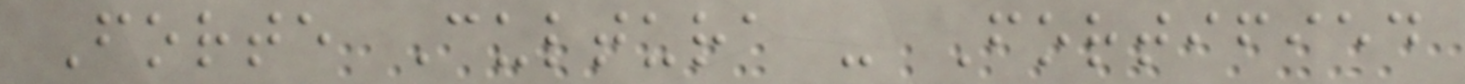Forte Cultura - Fortified
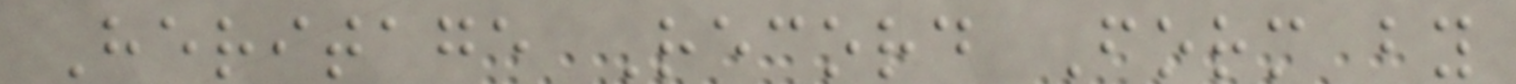Heritage Record Form by
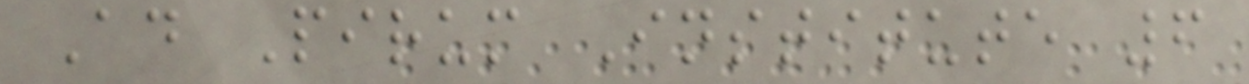Ad Pirum Institute 6
